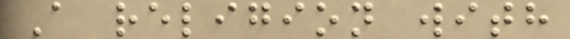A religion with
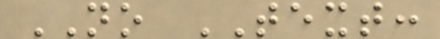NO TEXT:
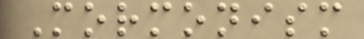Mormonism
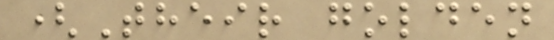(Their golden
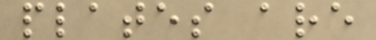plates are
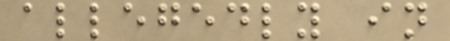allegedly in
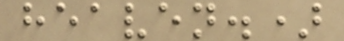heaven.)
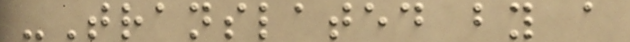-Translated by a
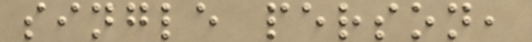single person,
